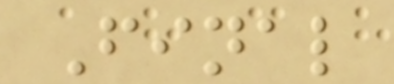Final
